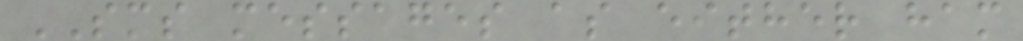SMS messages as either ham
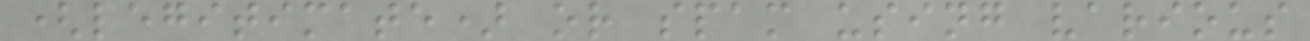(legitimate) or spam using various
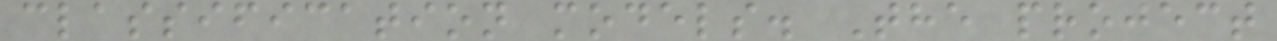classification models. The project
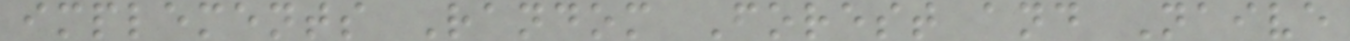implements Random Forest and Naive
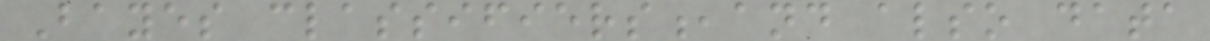Bayes classifiers,and also data
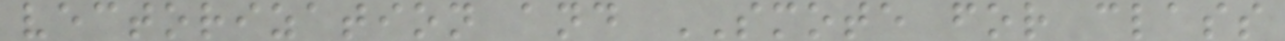vectorization and SMOTE for class
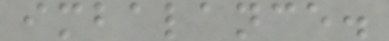imbalance.
